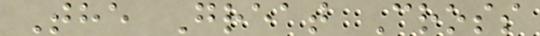The Great Cross
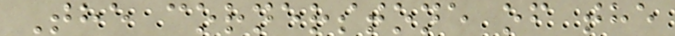The cornerstone of the
